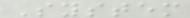System
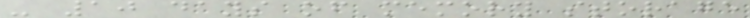- 10 days of memory storage
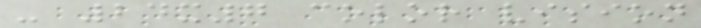- 24x7 color vision
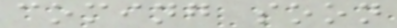coming soon
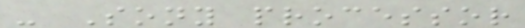- Sony processor
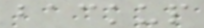backup
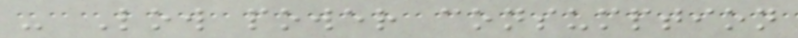- Low power consumption
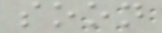soon
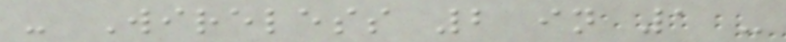- Wireless 2 in 1 -
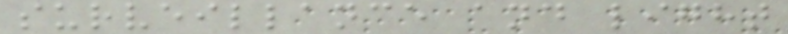surveillance and light
